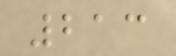213
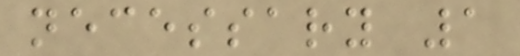necessary 1
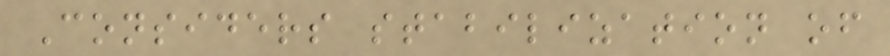Considers stabilization of
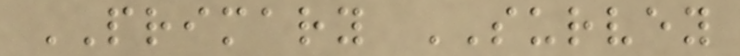PRIMARY SURVEY
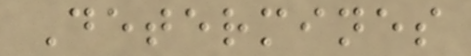Determines
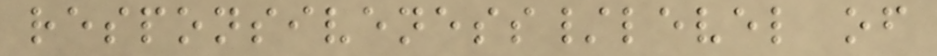responsiveness/level of
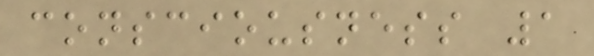consciousness 1
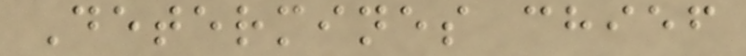Determines chief
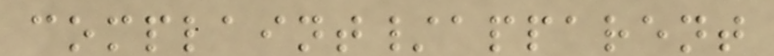complaint/apparent
